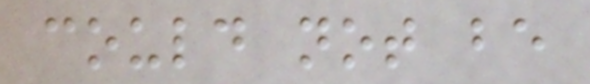could not be
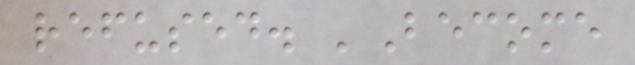refused. 'Become
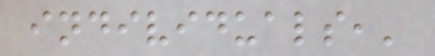individuals,'
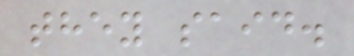they said.
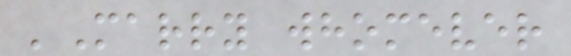'Marry whomever
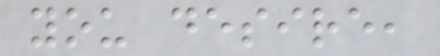you desire,
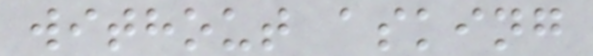without asking
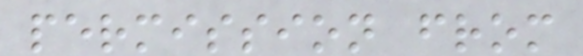permission from
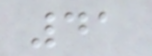41
